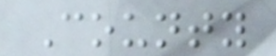County
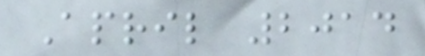April 2014
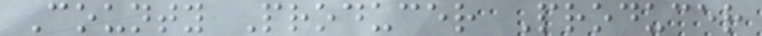County Producer Producer
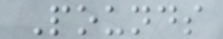Pounds
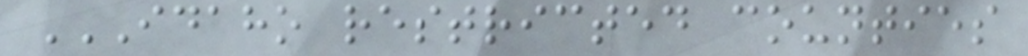IDAHO RESTRICTED COUNTIES
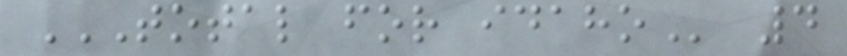TOTAL FOR IDAHO 4
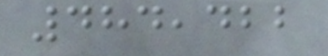484,422
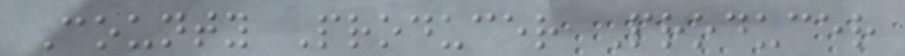County Producer Producer
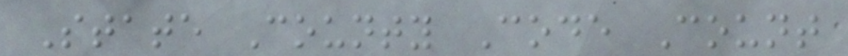State County Code Count
